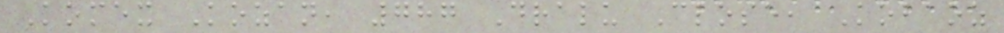Komex Kozan, 787 Dralu Close, Kobaoz
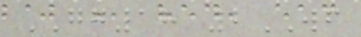GG18 2WF
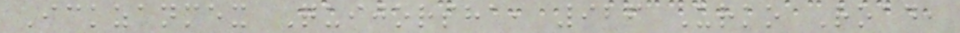Ickzanmex Quijorsha, 926 Urko Road,
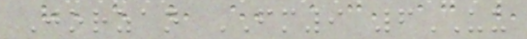Jorzan FM9 6UU
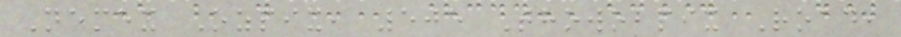Nemex Ozpix, 505 Thowobpix Road,
